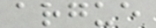argue
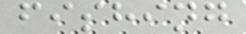fishing
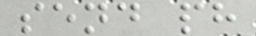send ph
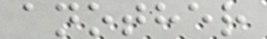another
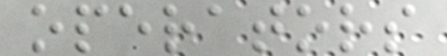operators
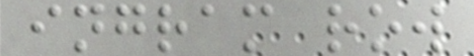ingram row
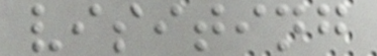visiting
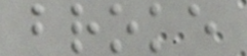broke
